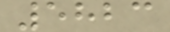5823
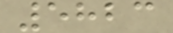5823
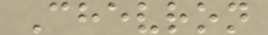Chevron
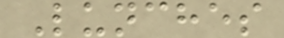Lunches
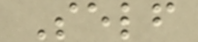Self
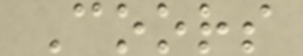Coors
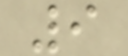9
